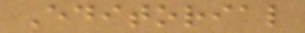Editorial
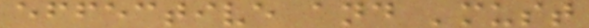effective and 'must
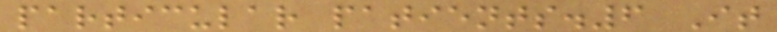particular patients.6 It
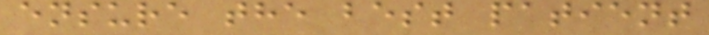ensure the best patient
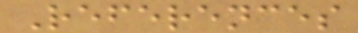References
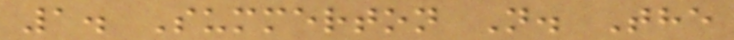1. Summerton N. The
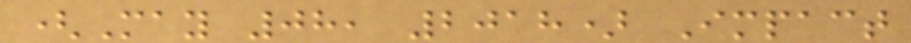(May 08, 2018) Impact
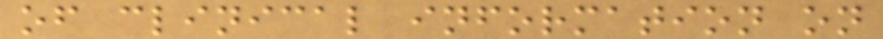of clinical information on
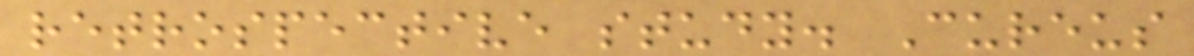retrospective study. Cureus
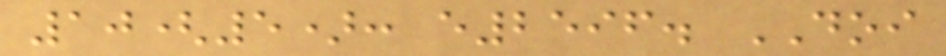10(5): e2596. DOI
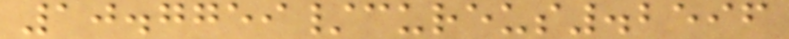10.7759/cureus.2596
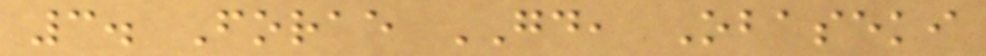3. Forae GD, Obaseki
